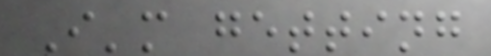I'm getting
